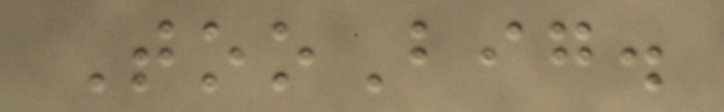TooBig.
